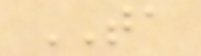TA
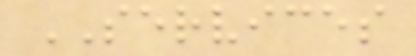SERVICES
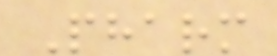Pharm
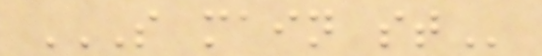S MAIN ST
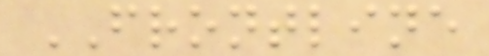FRONTLINE
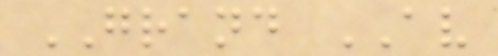GRAND AV
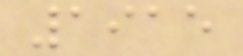1915
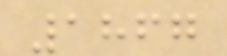1867
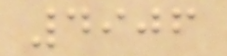4906
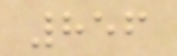856
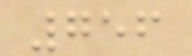756
